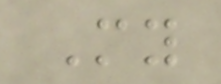My
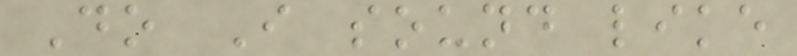Do I sound like
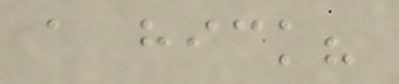a hick?
